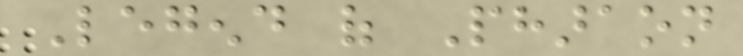Legend of Pharaon
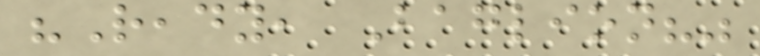"Ready, Baglion?"
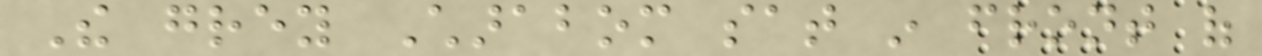The grey Charabom sat in front of
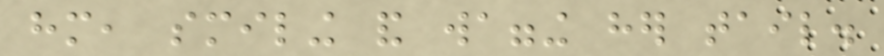him, smiling and wagging her tail.
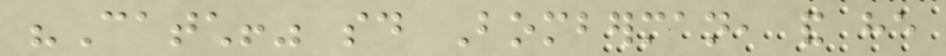"Catch!" said Bomberman, and he
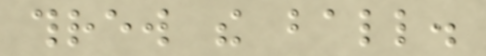threw the ball.
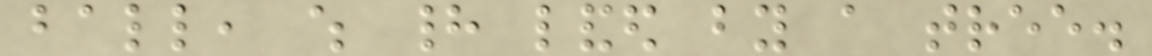ball, which had landed by a tree.
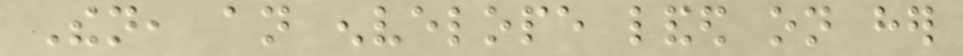Then, an envelope landed on her
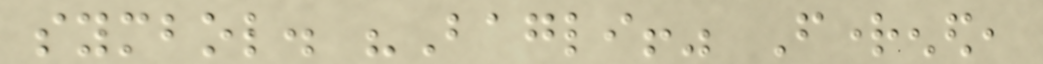symbol. "Bagli!" Frightened,
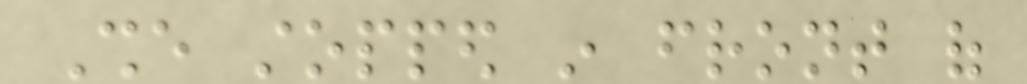She stopped in front of
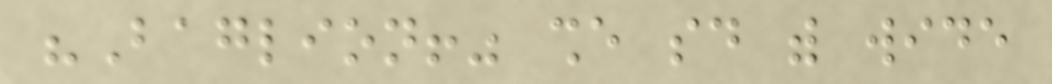"Baglion!" she said with wide
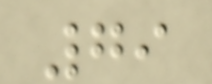79
